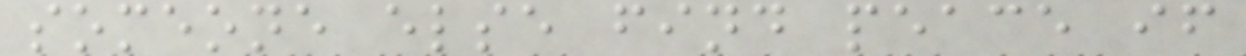someone else find peace if
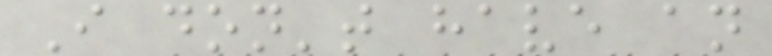I don't have an
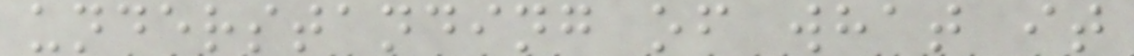understanding of what it
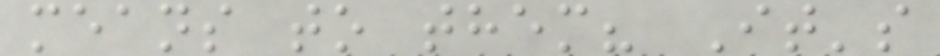means to them? It's
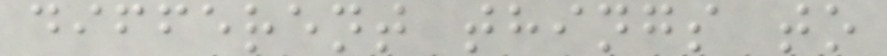different things to
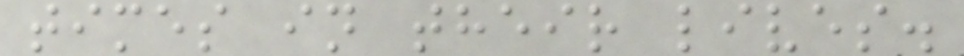times in their lives.
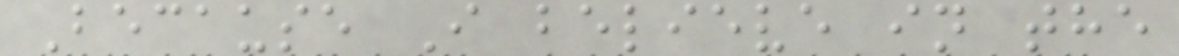Because I believe in the
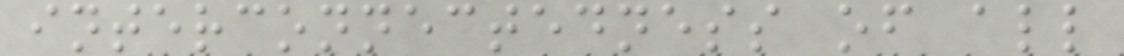interconnectedness of all
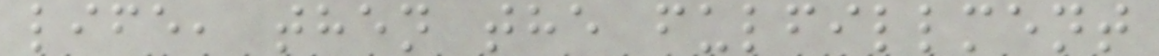life, then the fulfillment
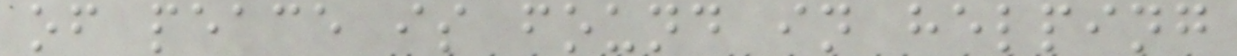of peace is found in helping
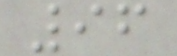96
